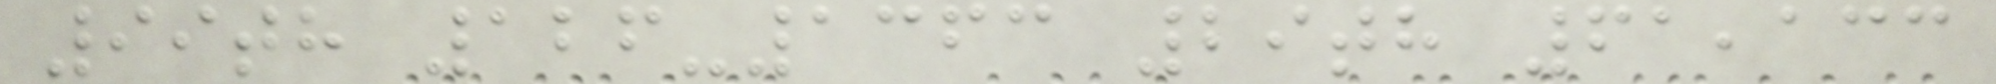99th 126-1363 29th 61,133
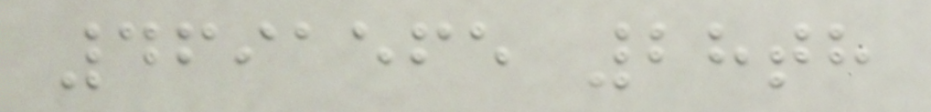4691565 28th
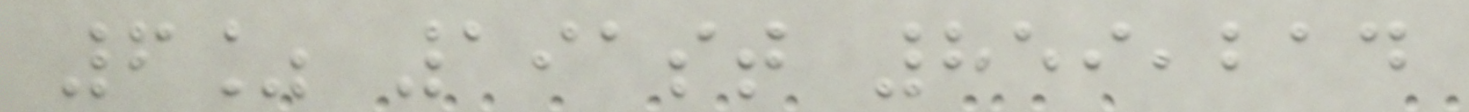6% 191st 859,214
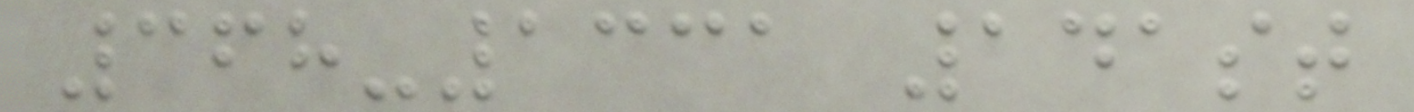368-1331 141st
